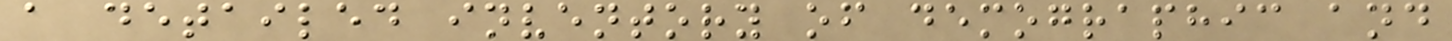a detailed inventory of demographic and
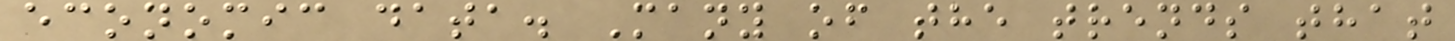economic data. Many of the trends that
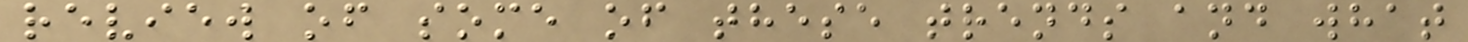review of some of these trends and what
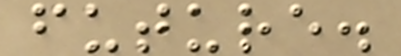future.
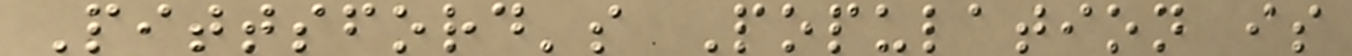Pittsford's Population is
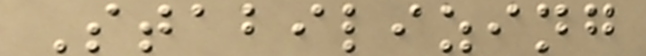Stabilizing
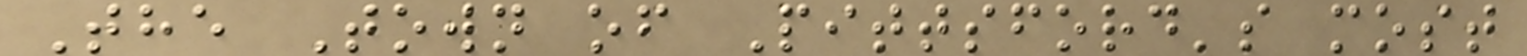The Town of Pittsford's most
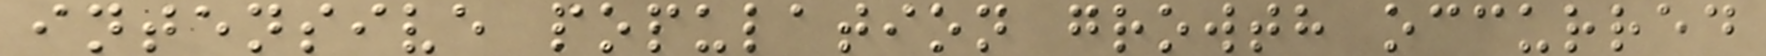intensive population growth occurred
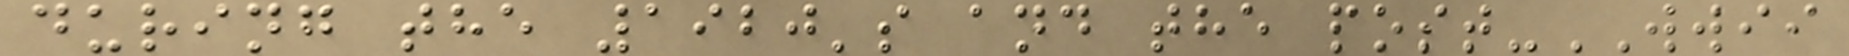during the 1920's and the post-WWII
